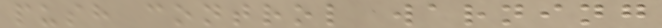push control warning
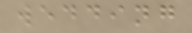wedding
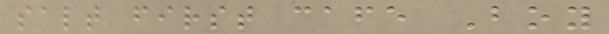salt first cafe Boy
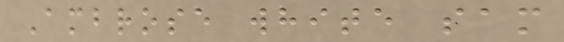Ambrose white sam
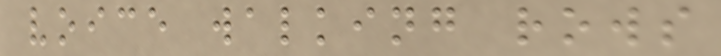voice walking rows
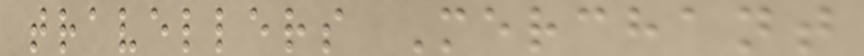travellers Merchant
